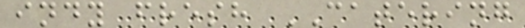indy fresh CATERING
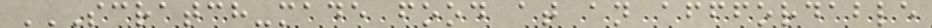SCRATCH-MADE FOOD AT AN AFFFORDABLE
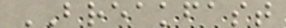BREAKFAST
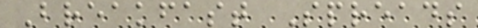Breakfast Spreads
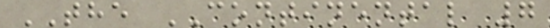THE CONTINENTAL 7
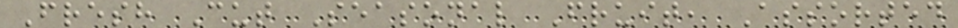Fresh Cut Seasonal Fruit, Assorted
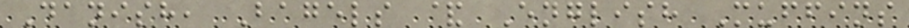Danish, Bagels & English Muffins
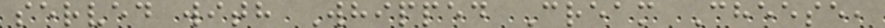served with Whipped Cream Cheese,
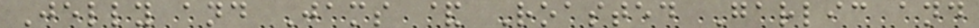Jelly and Jams & Roasted Garlic and
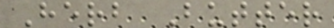Herb Butter
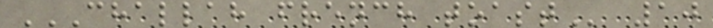CHALLAH FRENCH TOAST 10
